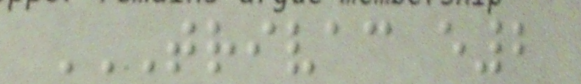TRIVAC E2
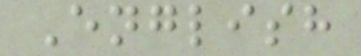English
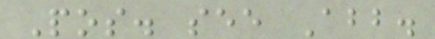Pos. see Abb.
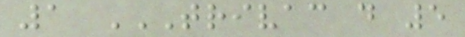1 TRIVAC D 5
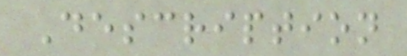Description
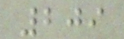209
